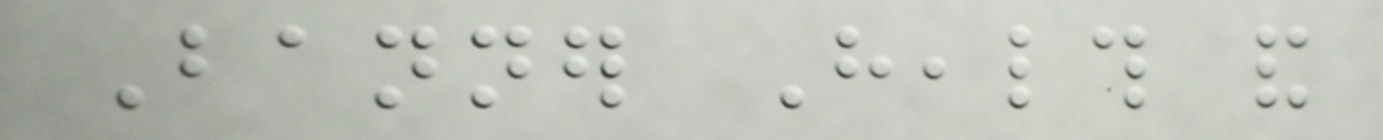Banner Health and
